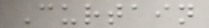Curtain
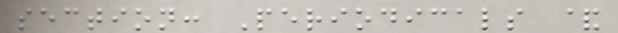section: Periodicals &
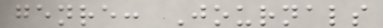genre: Journals
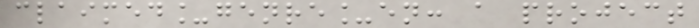claimed_genre_en: a project
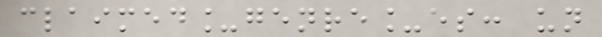claimed_genre_es: un
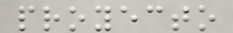proyecto
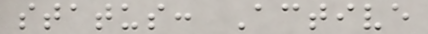status: Active
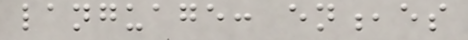language: en,es
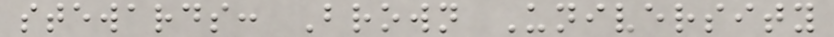stewards: Brown University
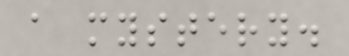a mystery.
